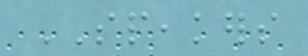SPEAKERS
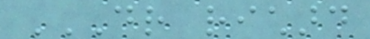DR RICHARD
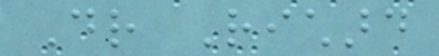Dr Richard
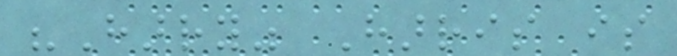"Harry" Harris is
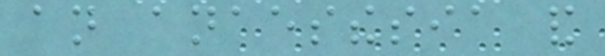an anaesthesia and
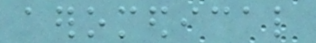aeromedical
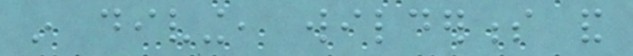in diving, wilderness and
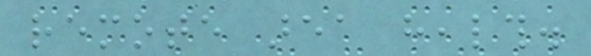remote area health.
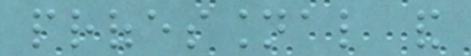professional and
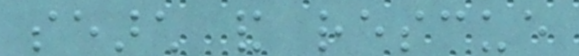search and rescue
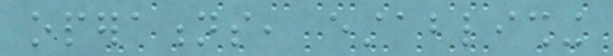operations, establishing
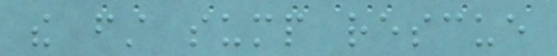the first sump rescue
